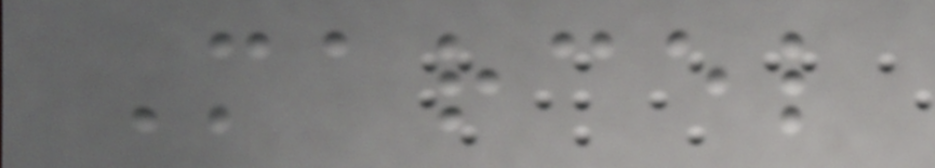Marcel
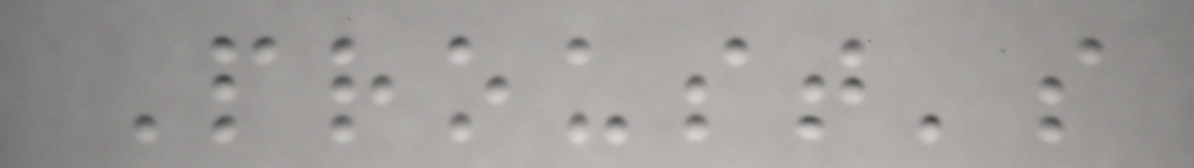Proust's
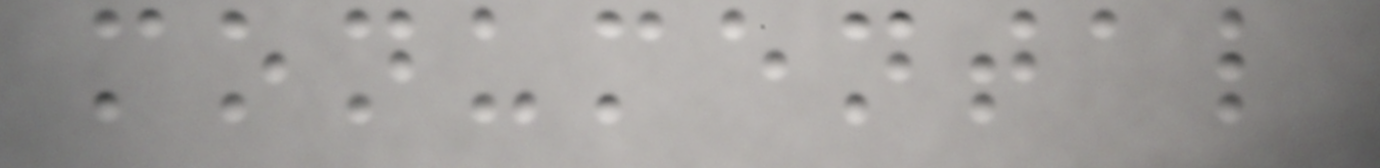monumental
